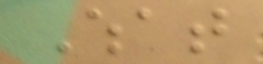What
